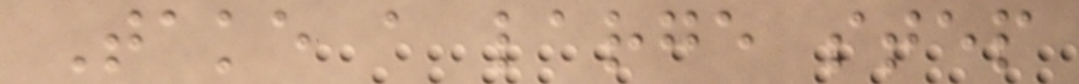Take a large step
